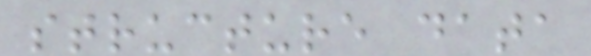structure data
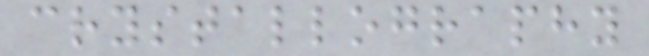crystallography
